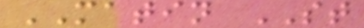MATIN ST
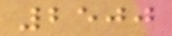2500
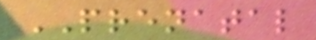PRENATAL
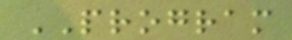PROGRAM
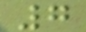7
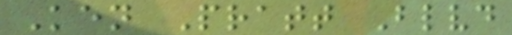Ken Pratt Blvd
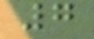7
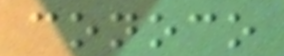conoco
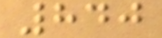840
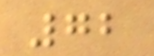72
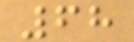68
